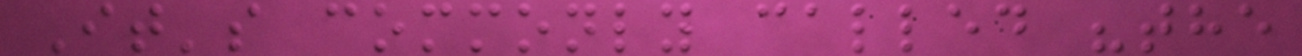It's commonly called "the
